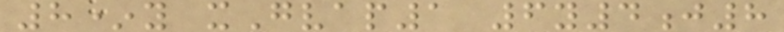8*y xGvap1 6y4j8
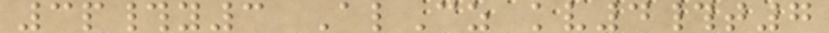3p#y3 AlCz kv4#t7
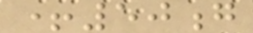+50g
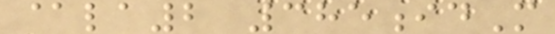@la2 385idM
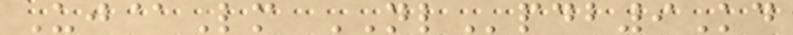Uj@Lm NLpdb9Kd
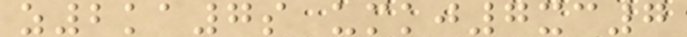z2ka7s umkj7xc7
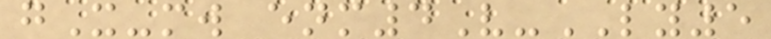gX-mw enm4V-LY5
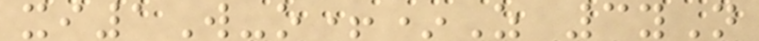xi1W-o+*Z 3yN
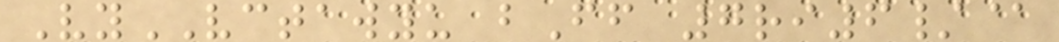VyVCTAWYU bFf 7ri6/@
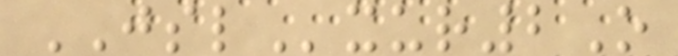JSLxur2O
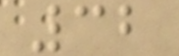32
